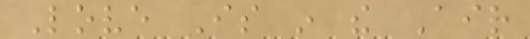Love Is in the Air
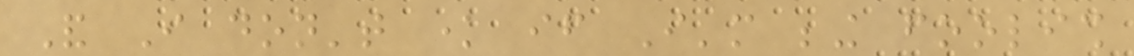And I don't know if I'm being foolish
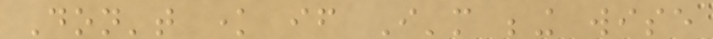Don't know if I'm being wise
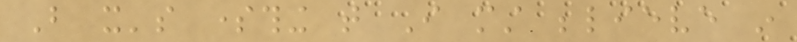But it's something that I must believe in
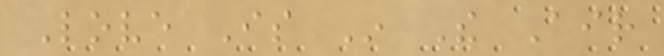Love Is In The Air
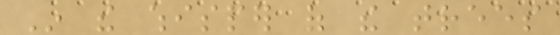In the whisper of the trees
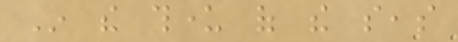In the thunder of the seas
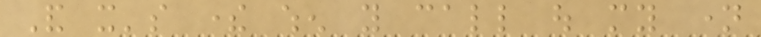And it's there when you call out my name
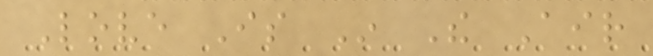Love Is In The Air
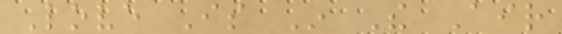Love Is In The Air
